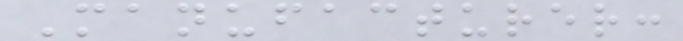Manufacturer:
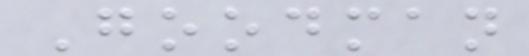Goodman
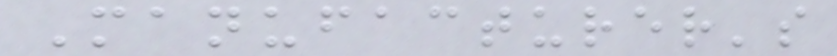Manufacturer's
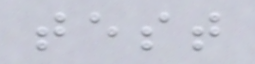test
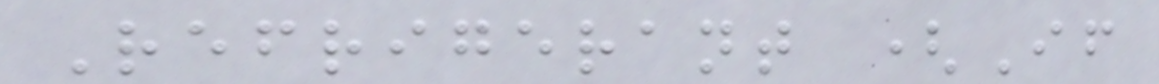Refrigerant (If
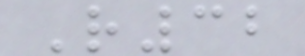R32
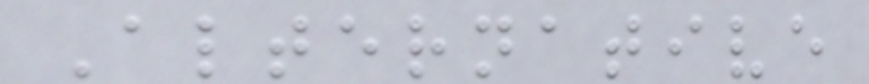Alternative
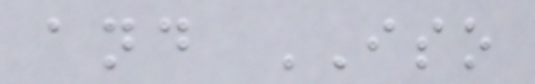and ISO
